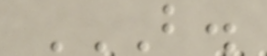B.
